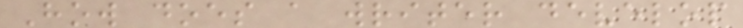How does a writer develop
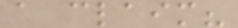a claim?
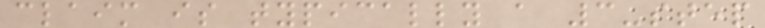claim is typically a 3-step
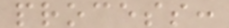process:
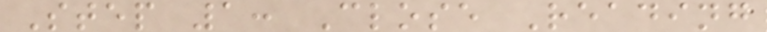Step 1: Close Reading
